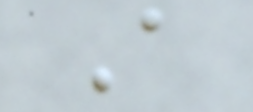A
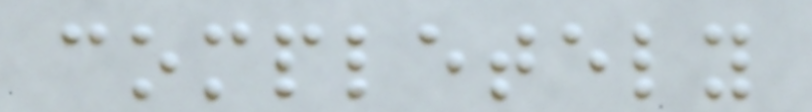completely
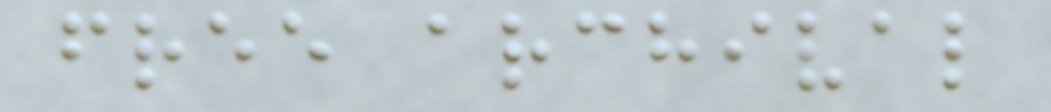free archival
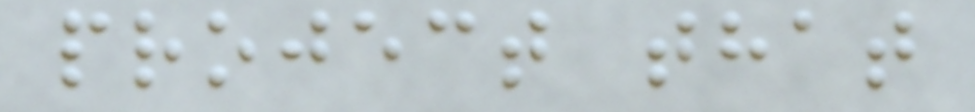project that
